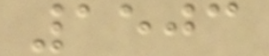1503
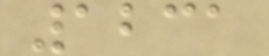1231
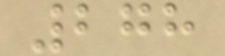278
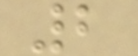2
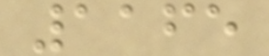1165
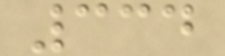334
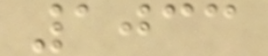1033
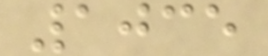1035
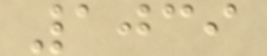1039
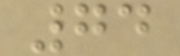74
